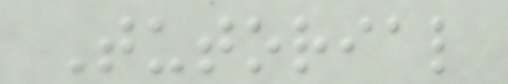Tutorial
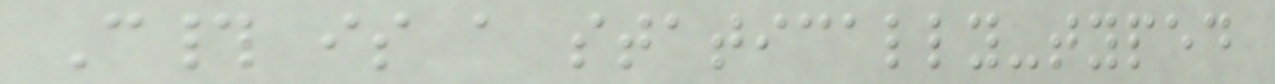C# is a statically-typed
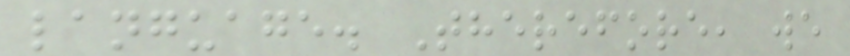language. Therefore, we
